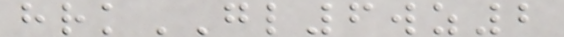hrkGL6wz2
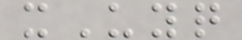xUyq
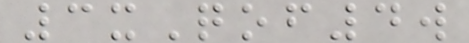3xQof4w
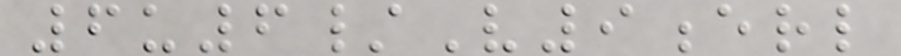6u6/V9erl
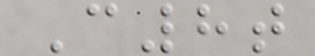C8t
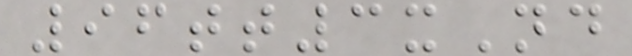96tt3xNd
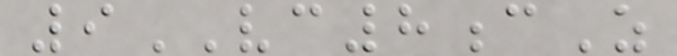9VC8cZ
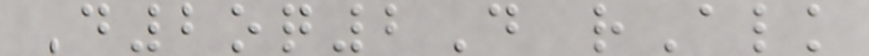D2oq2D rAlk
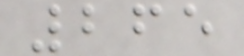265
